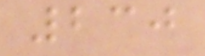230
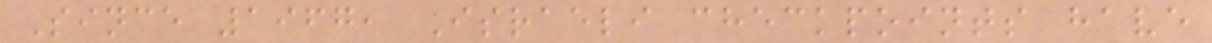Since 1967, Israeli checkpoints have
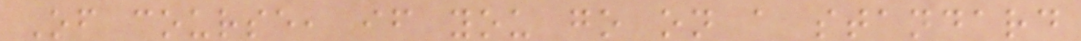Of course, if you go on a standard
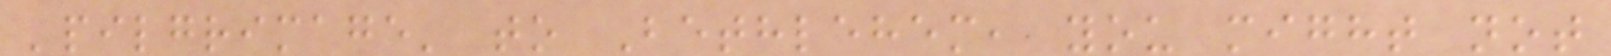'pilgrimage' to Bethlehem, you might not
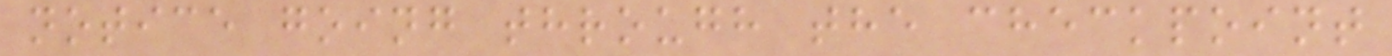notice going through the checkpoint
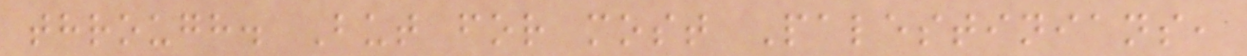through. But for most Palestinians,
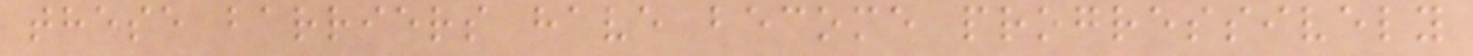these barriers have become progressively
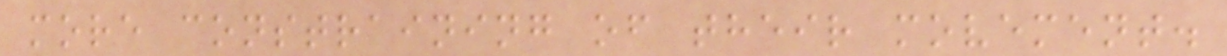more constraining of their movement.
